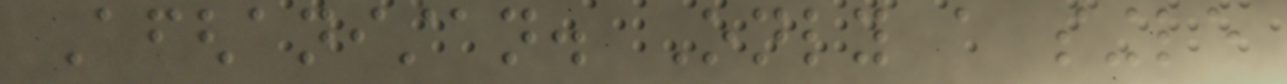Afghanistan. Only a single
